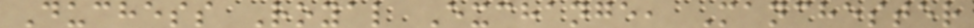Duchess Royal Exchange, Manchester
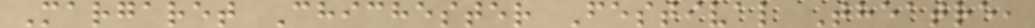Margaret Chichester Festival Theatre,
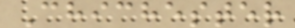Chichester
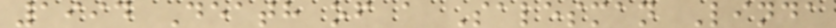1994 Death of a Salesman Linda
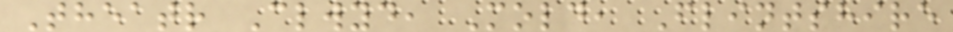Theatr Clwyd, Mold, Flintshire
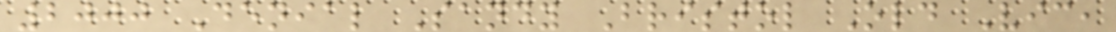2000 Denial Sandy Bristol Old Vic,
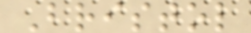Bristol
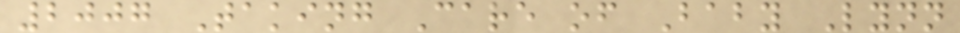2007 Taking Care of Baby Lynn
